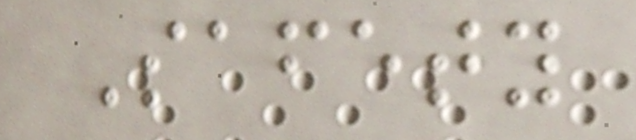Safety
